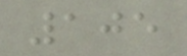105
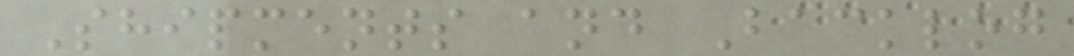Shipments and Backlog
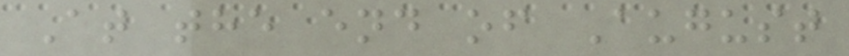At the end of August
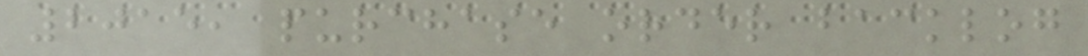2015, purchase order backlog
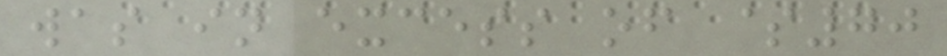was in excess of $70
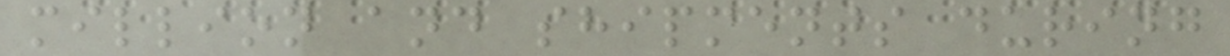million and shipments during
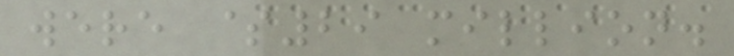were $29 million.
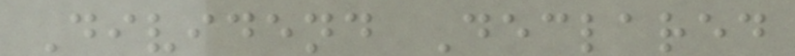Dividend Declared
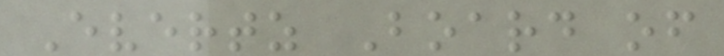Evertz Board of
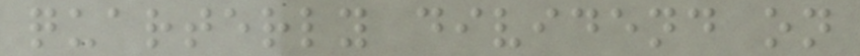quarterly dividend on
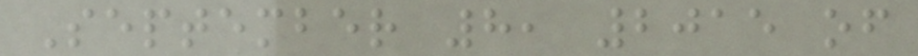September 8, 2015 of
